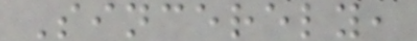Sincerely,
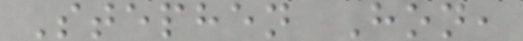Stephen Hon,
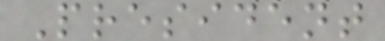President
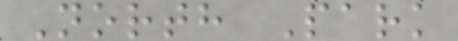North Park
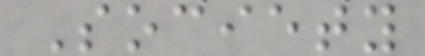Society
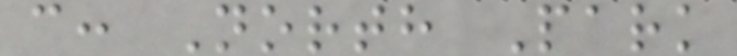c: North Park
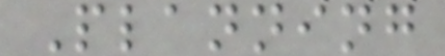Planning
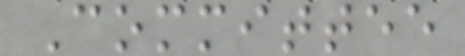Committee
